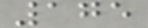175
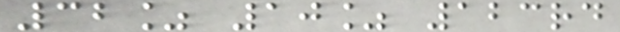32% 10% 123rd
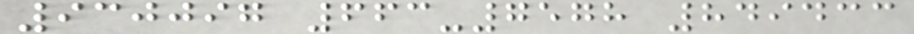930097 663-7578 849433
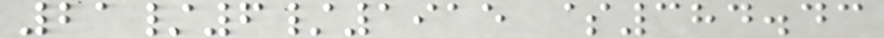21/6/1915 $384.43
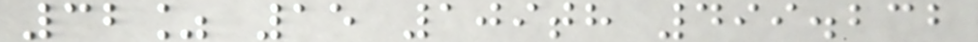32% 15 109th 499.232
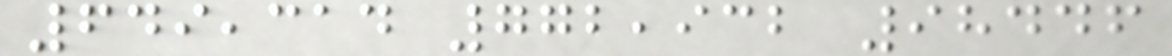649,314 772,932 98446
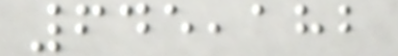645,182
